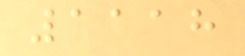1118
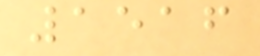1516
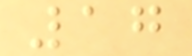17
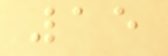15
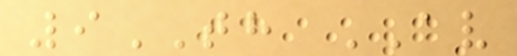9TH AV
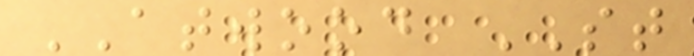ATWOOD ST
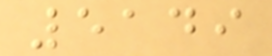5149
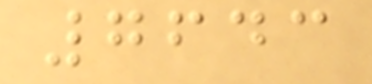7643
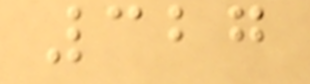327
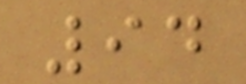94
